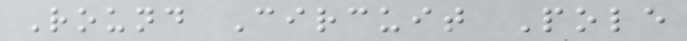Round Circuit Pole
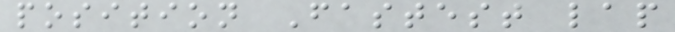position Fastest lap
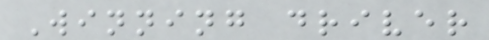Winning driver
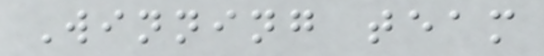Winning team
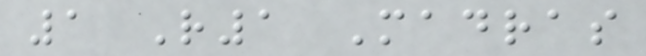1 R1 Madras
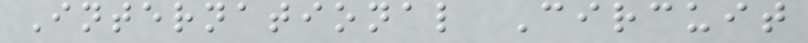International Circuit
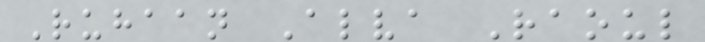Ruhaan Alva Raoul
